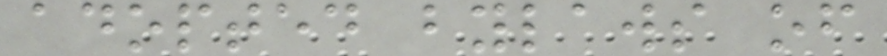adopted bylaws of
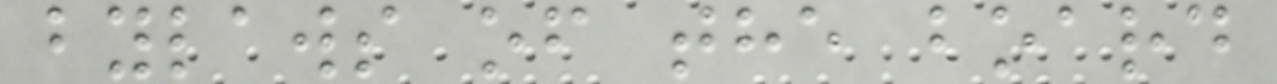bylaws of the board
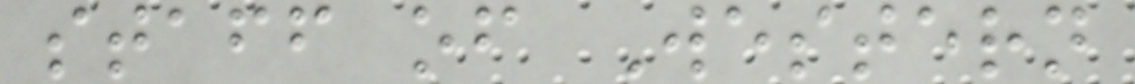staff of Western
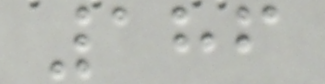186
